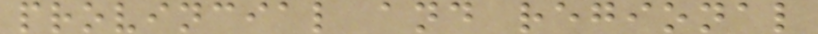provincial and regional
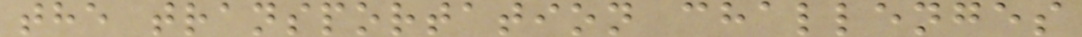the transportation challenges
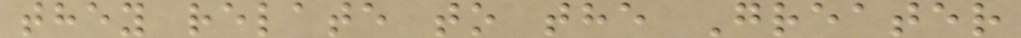they relate to the Greater
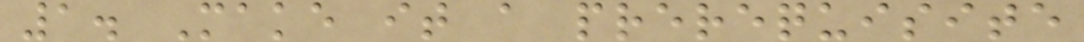1. Make it a prerequisite
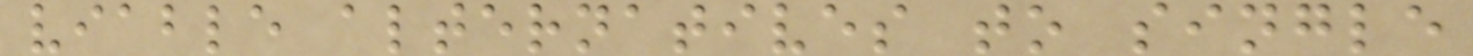viable alternatives to single
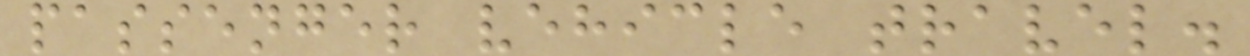passenger vehicle travel.
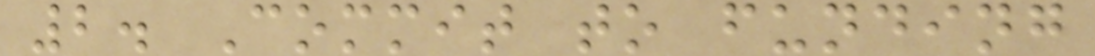2. Commit to funding
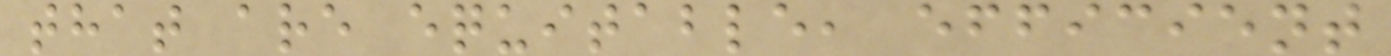that are equitable, efficient
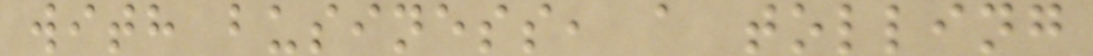with business, a tolling
